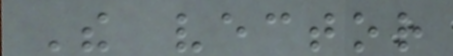The vector
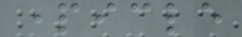particle
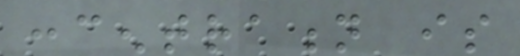concentration is
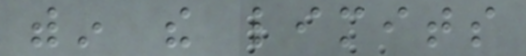within the limits
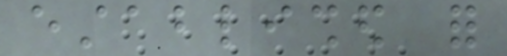established for
